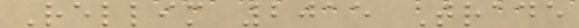Rellim 2015 Trade
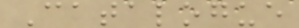Catalogue
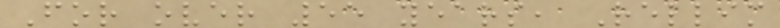For over 55 years, Rellim
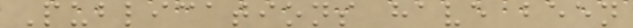Publications have been
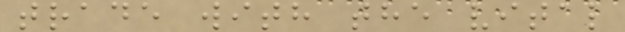trade with the vital
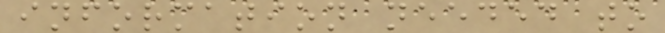information needed to
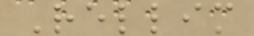Rellim
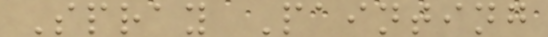Spray Painting
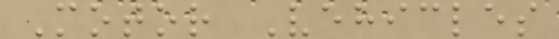Motor Vehicles
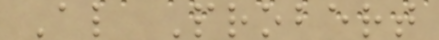Al Probert
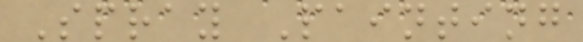Spray Painting
